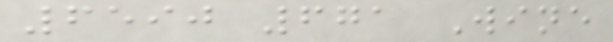6590 671 Wine
